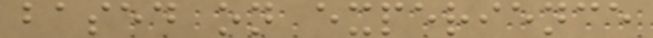based on experience
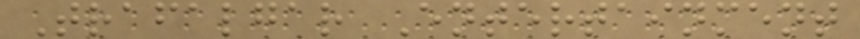Trafalgar Entertainment
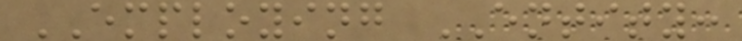EMPLOYING ENTITY:
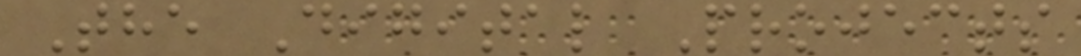The Digital Projects
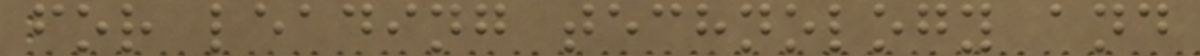for leading technology and
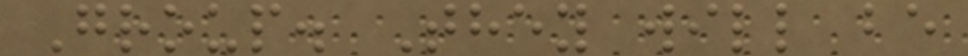Group. They will be
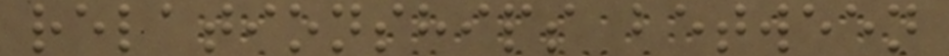relationships between
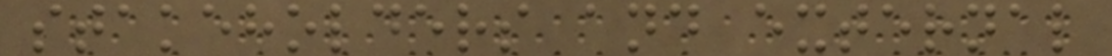stakeholders and external
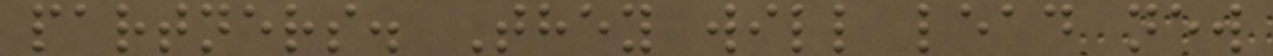partners. They will lead new
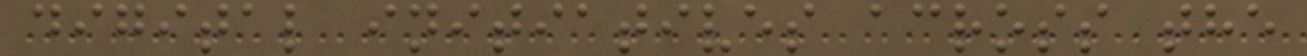digital initiatives across the
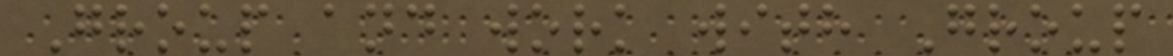Group and work with Group
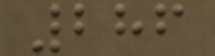286
